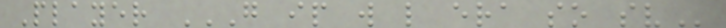Player G IP W L ERA SO SV
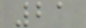21
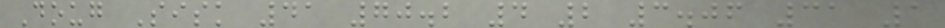Doug Sisk 41 70.2 4 2 3.06 31 1
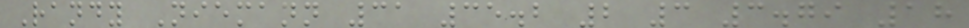Randy Niemann 31 35.2 2 3 3.79 18
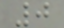0
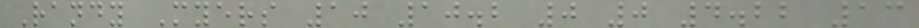Randy Myers 10 10.2 0 0 4.22 13
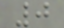0
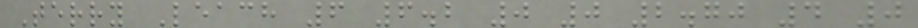Terry Leach 6 6.2 0 0 2.70 4 0
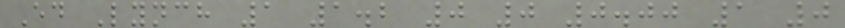Ed Lynch 1 1.2 0 0 0.00 1 0
